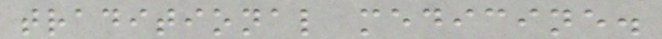traditional medicine.
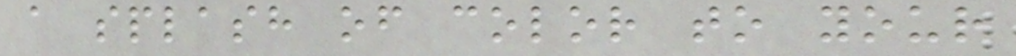a splash of color to your
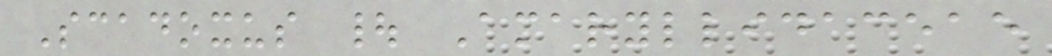Scadoxus | Amaryllidaceae
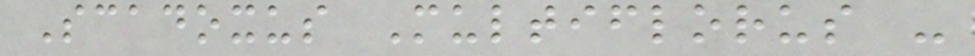Scadoxus Multiflorus -
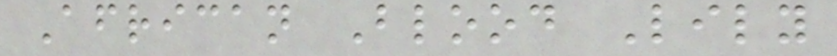African Blood Lily
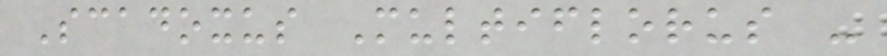Scadoxus Multiflorus -
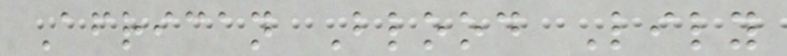African Blood Lily
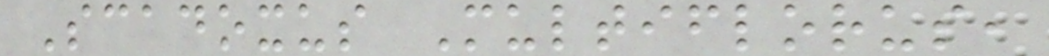Scadoxus Multiflorus,
